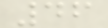46
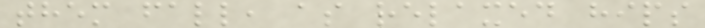them fall, as relaxed hips
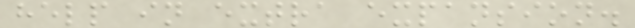help in extra expansion.
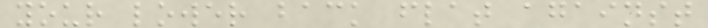your lower back flat against
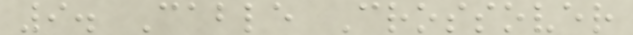9. Cable Crossover
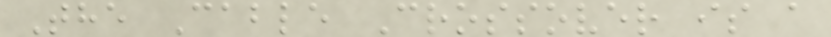The Cable Crossover is a
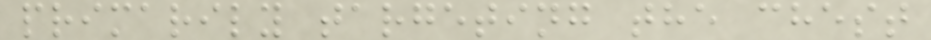primarily targeting the chest
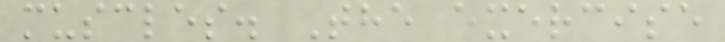muscles. The exercise
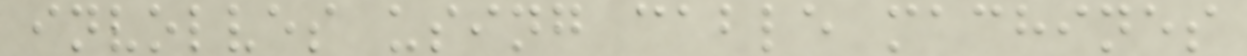involves using cable machines
